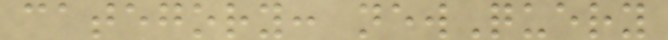category: newQuery
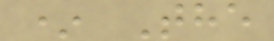* The
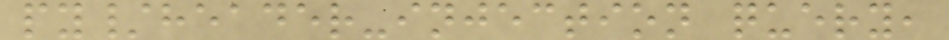py/header-injection query,
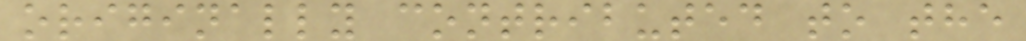originally contributed to the
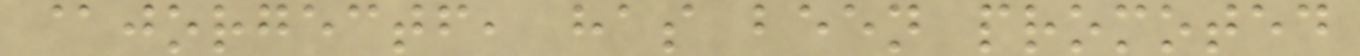@jorgectf, has been promoted
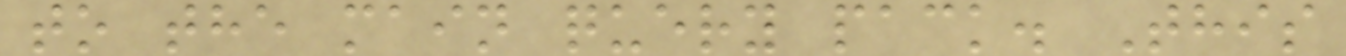to the main query pack. This
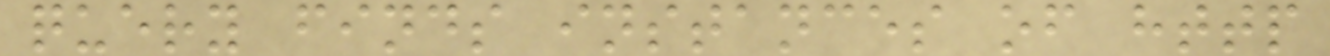query finds instances of http
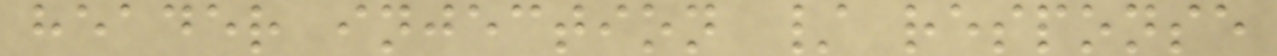header injection / response
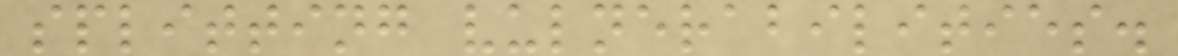splitting vulnerabilities.
